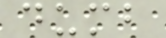dumb
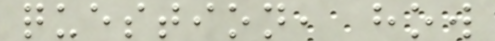question, how
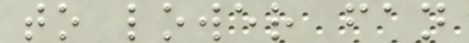to lower fan
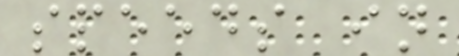speeds in
